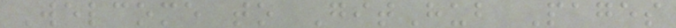Welcome to GitHub Pages
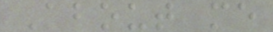About me
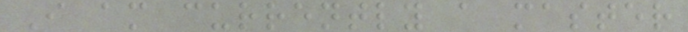I am currently a master
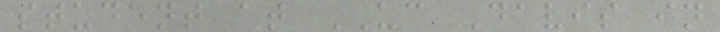student at UC Davis in
